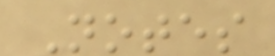Notes
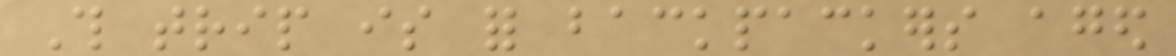This trip is for backpackers aged
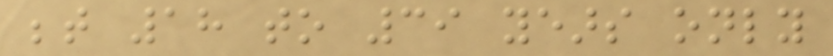between 18 to 39 years only
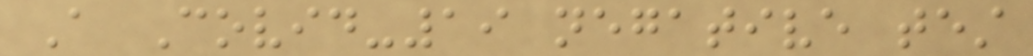A Covid-19 negative test
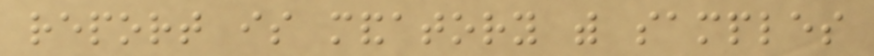report is mandatory with samples
